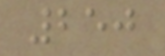250
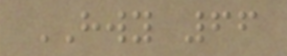HWY 66
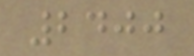2400
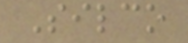Silco
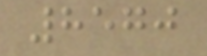8570
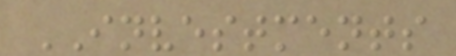INVESTMENTS
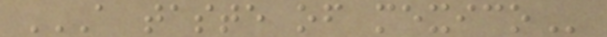A TASTE OF MEXICO
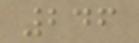246
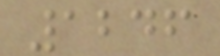1246
